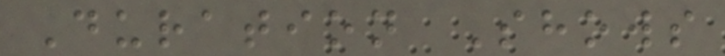Duration Shows
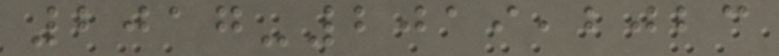2017-2019,2023
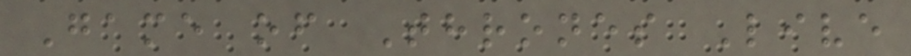Game of Thrones Live
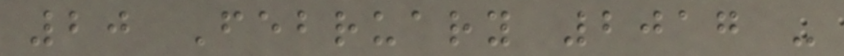20 February 2017 -
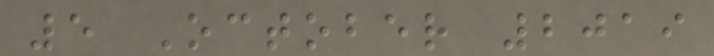5 October 2019
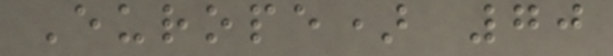Europe) 70
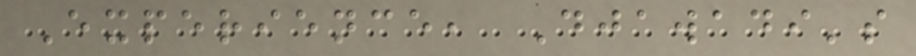Experience, Djawadi's
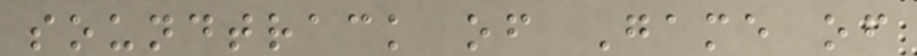soundtrack of Game of
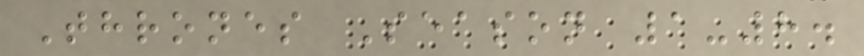Thrones Season 1-8.
